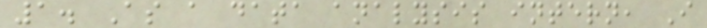1. As a data analysis intern, I
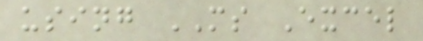using MS Excel
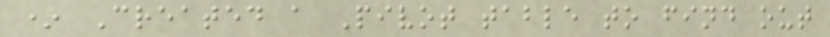* Created a Pivot table to find out
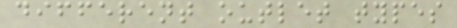different outlet types
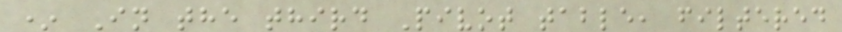* In the third Pivot table, filtered
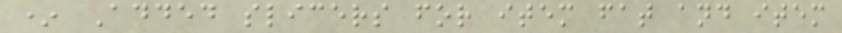* Added slicers for item fat and item
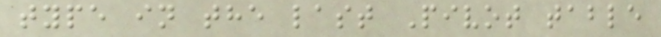type in the last Pivot table
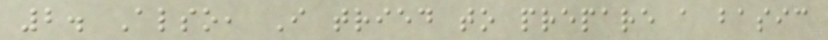2. Also, I tried to prepare a basic
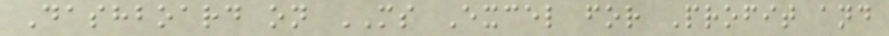Dashboard on MS Excel for Profit and
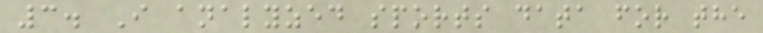3. I analyzed sports data for the
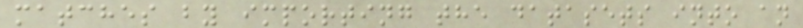matches by importing the datasets into an
